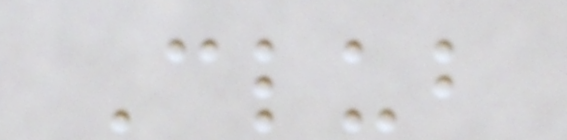Club
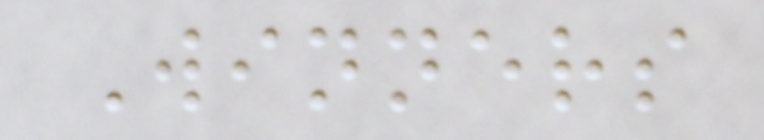Winners
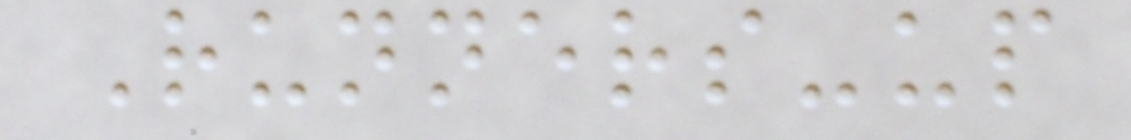Runners-up
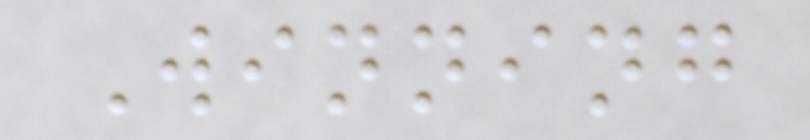Winning
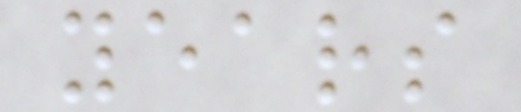years
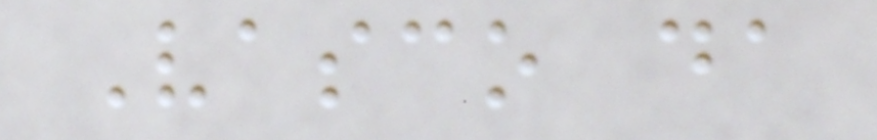Vasco da
